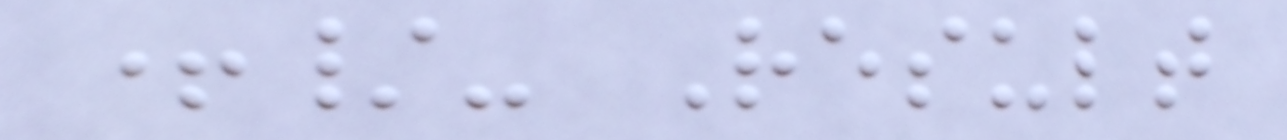+/- Result
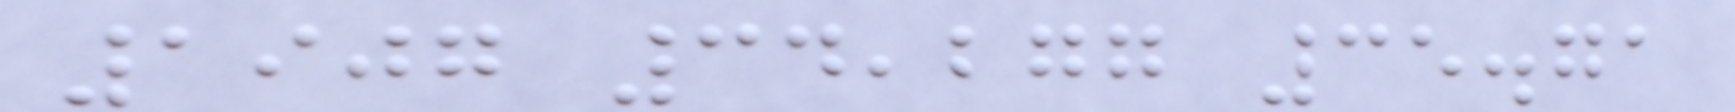1907 34,277 35.71
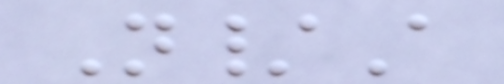N/A
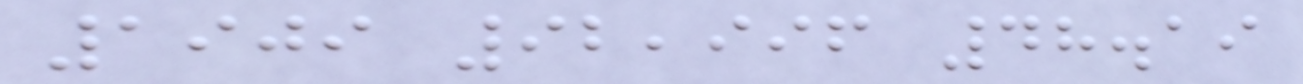1909 92,996 48.19
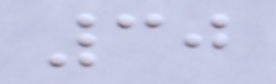30
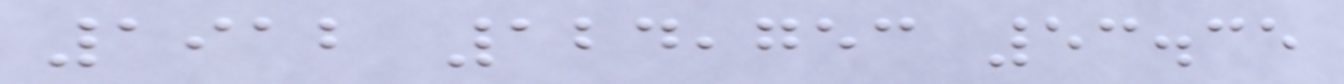1912 124,753 53.35
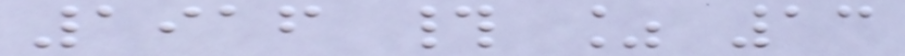1916 # % 13
